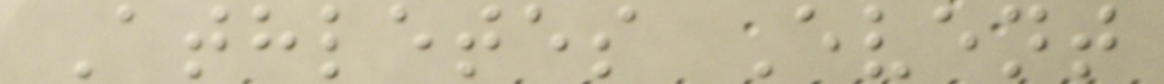Athletes Event
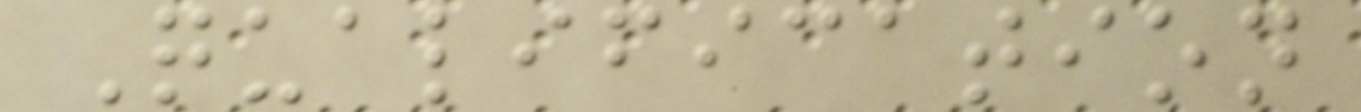Qualification
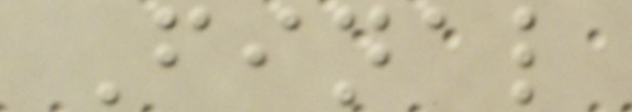Final
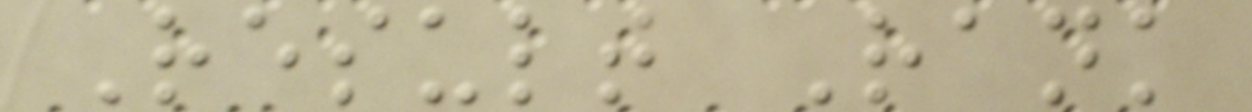Result Rank
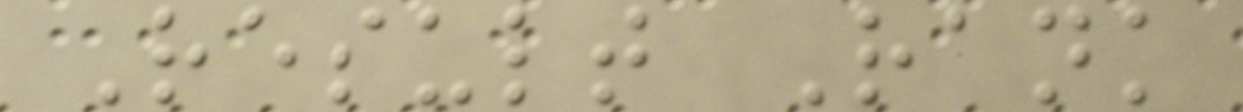Result Rank
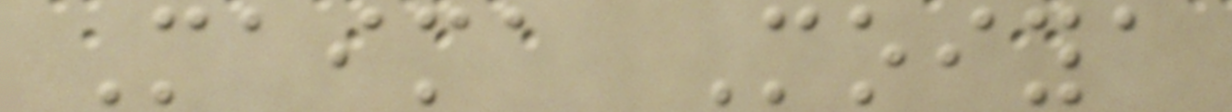Maima Moiya
